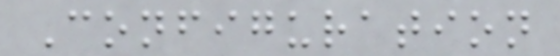Configuration
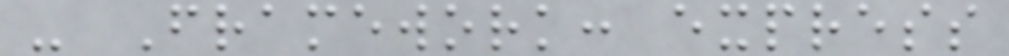- Framework: express
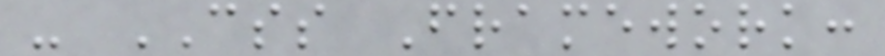- CSS Framework:
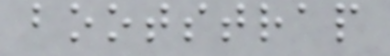bootstrap
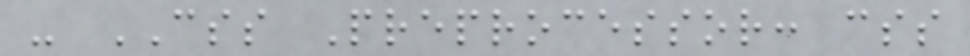- CSS Preprocessor: css
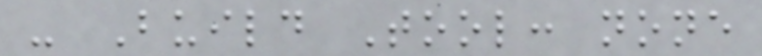- Build Tool: none
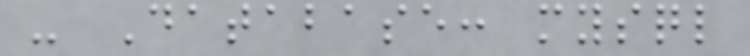- Database: mysql
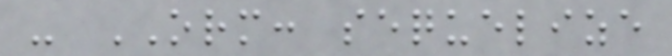- ORM: sequelize
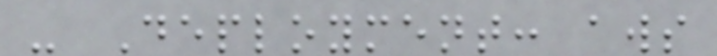- Deployment: aws
